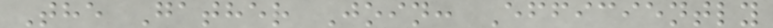The Gather Join: Efficiently
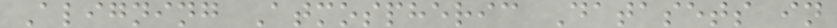Aligning Atmospheric Datasets in
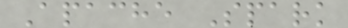Apache Spark
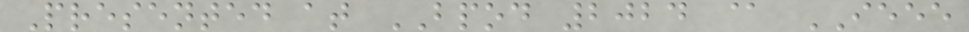Presented at BPOD 2024 @ IEEE
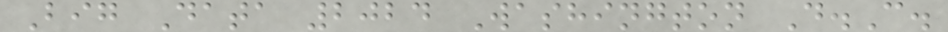Big Data 2024 Washington D.C.
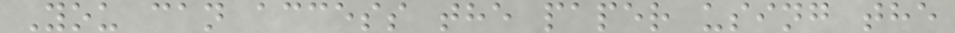You can access the paper using the
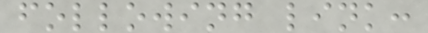following link:
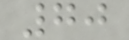70
